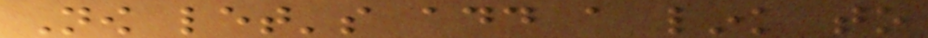Now let's add a link to
